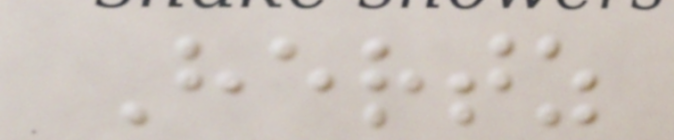Hertz
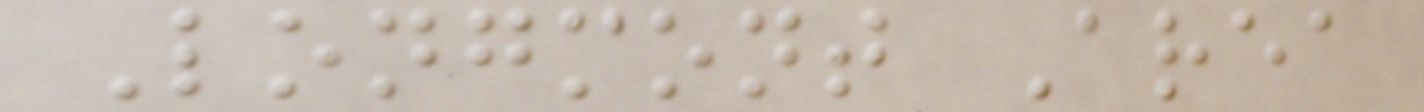Longmont Area
